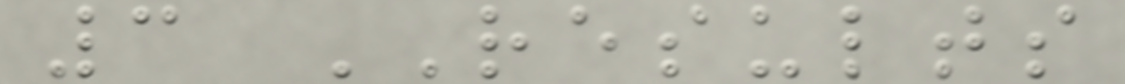3 RESULTS
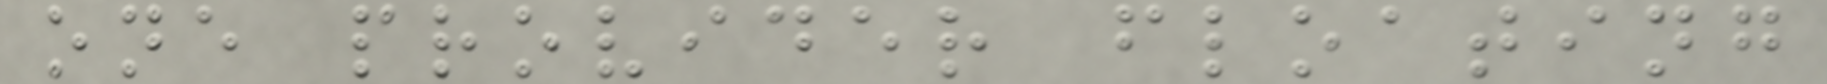one provider floating
